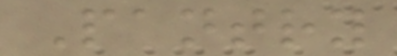Pantry
